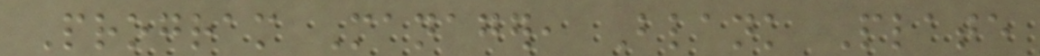Program Manager, Blank Plate
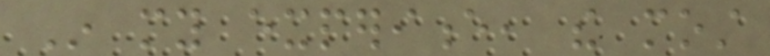In my experience, the most
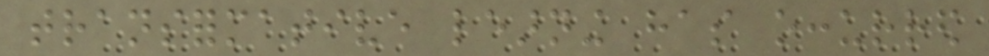transformative learning has occurred
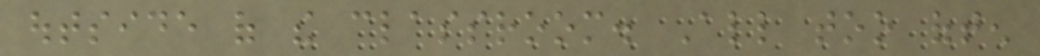outside of the classroom. All too often
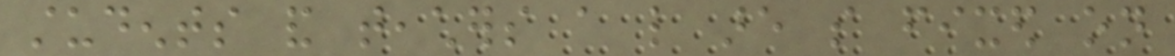students and teachers a like are so fixed on
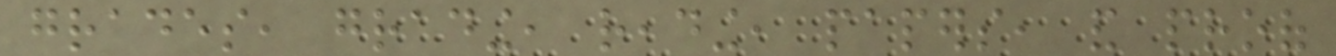grades, grading, reading, papers, and proof
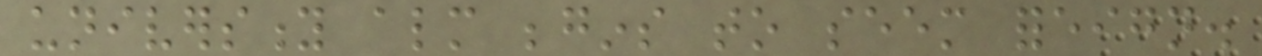university almost begins to seem foreign.
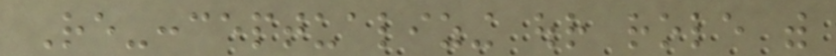Re-conceptualizing our role with
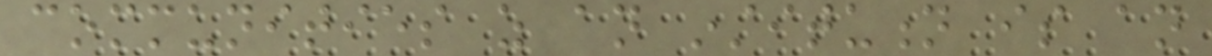communities as an institution is an
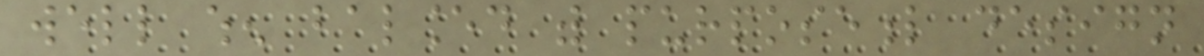well when balanced with purposeful design
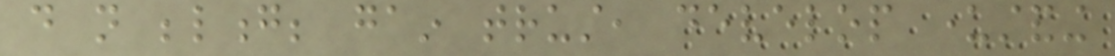do not belong; gain trust, develop understanding
